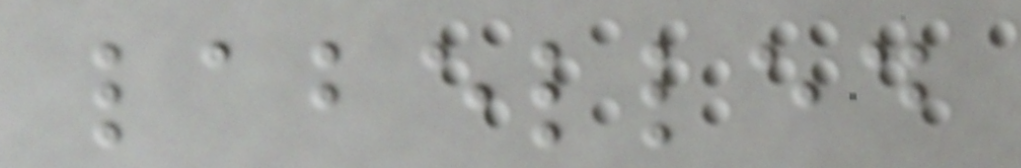labelled
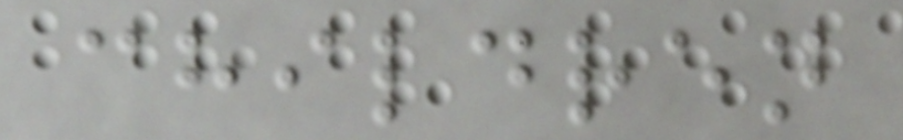children
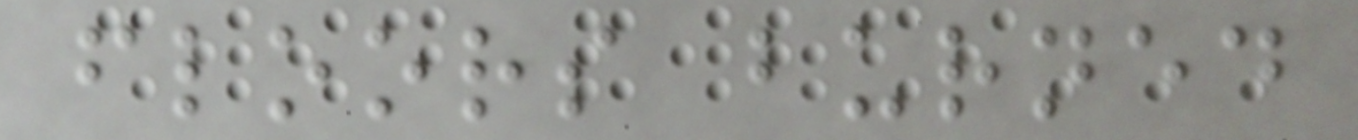floors burned
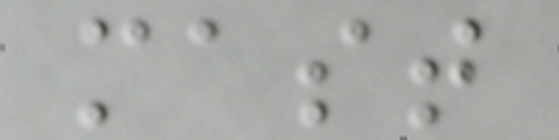mast
